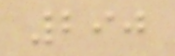290
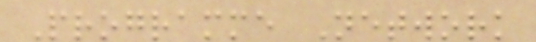Programme Network
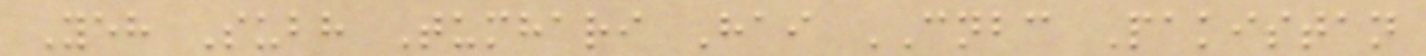Yeh Subh Tumhari Hai CNBC Pakistan
